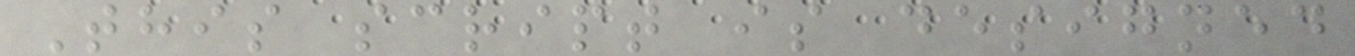This script is designed
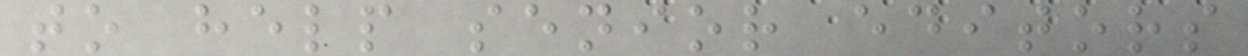to help senior editors
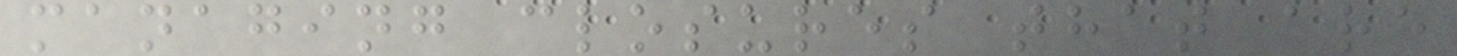managing closures that are
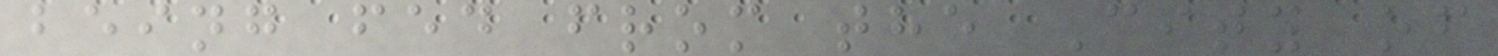being fed from the City of
